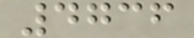4736
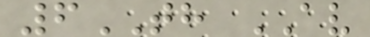6TH AV
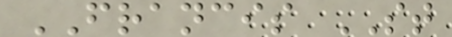FRANCIS ST
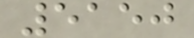5150
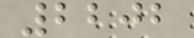2202
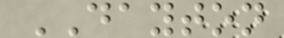DAYTON
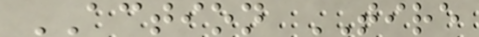ACTION TIRE
